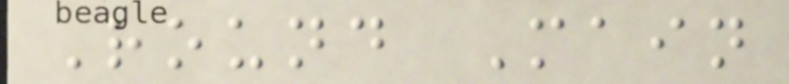Round Main
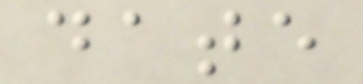date
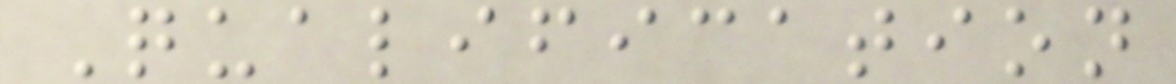Qualification
